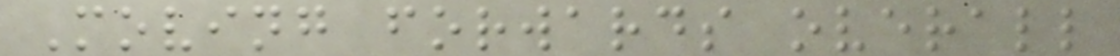Moving forwards overall
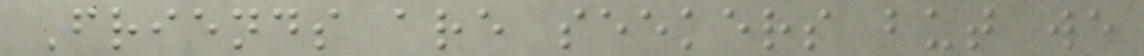Friends are seekers but we
